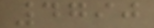4790
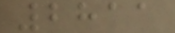2811
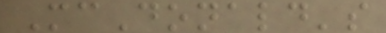McDonald's
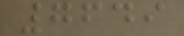7649
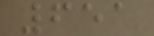651
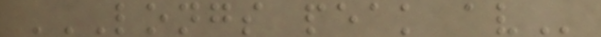LONGS PEAK AV
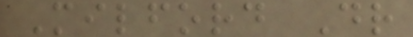Milford Dr
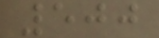500
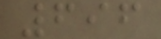696
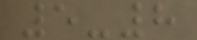5-8
